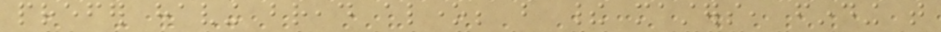prefer having bread alone; but their masters, finding that
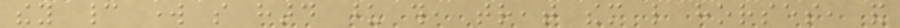they cannot work so hard upon this, treat them like horses, and
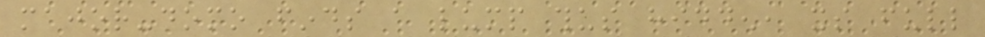major-domo finds a lump thus hidden, its full
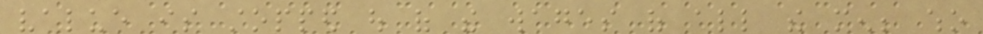value is stopped out of the wages of all the men; who
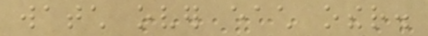watch over each other.
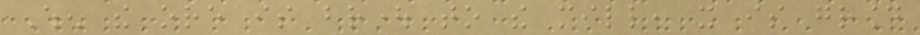When the ore is brought to the mill, it is ground
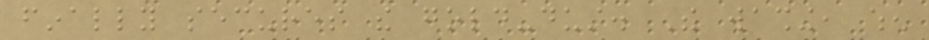finally secures the gold-dust. The washing, when
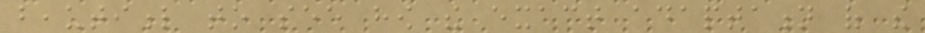beautiful to see how the exact adaptation of the
